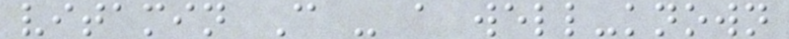vitamin C - a well-known
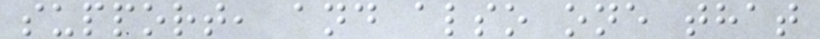support, and also one that
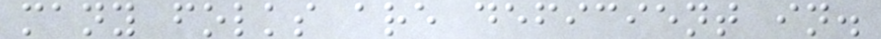many folks are deficient in.
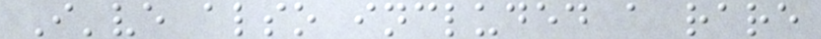I've also included a rare
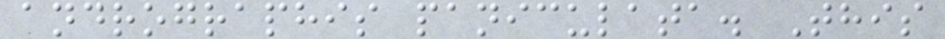andrographis paniculata. This
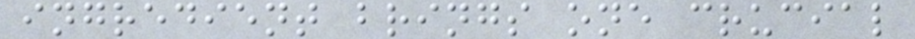ingredient brings one crucial
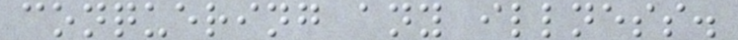conquering any illness.
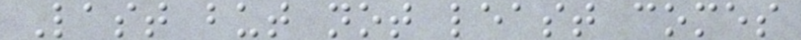Last but not least comes
